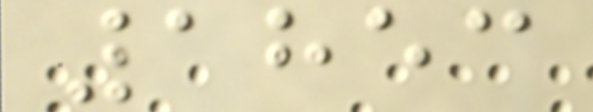1853
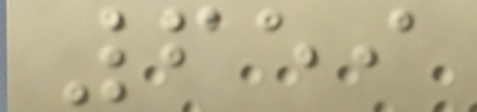659
